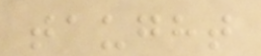taught
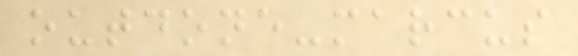outdone-marcus
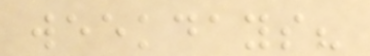weekdays?
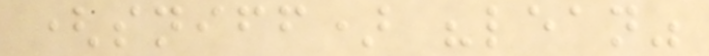(sniff) "lean"
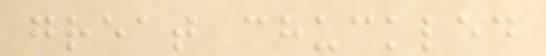great chuckled
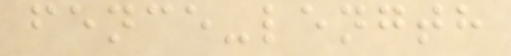fence-length
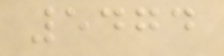5474
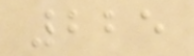225
